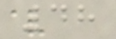48
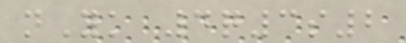nYk 4q3s2
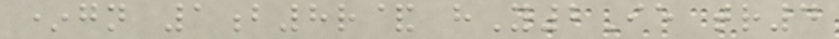*gn 1b8r& hY2Ie tr4
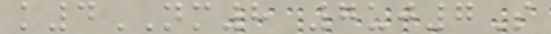k4NM8 7uj7S
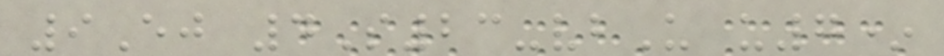9Ej 4S23-vbU u7*
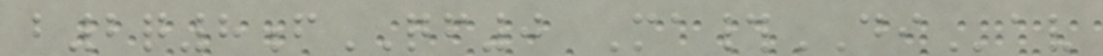b2q8fQF0 Ma#DIav
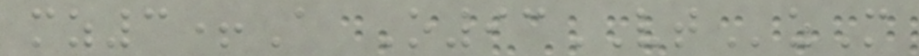mz3+A O93VTzM
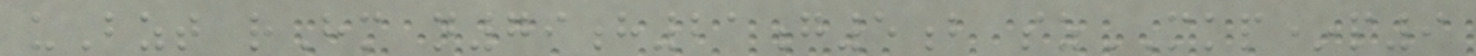uBzt rHm n79h21g5b szMKP*p9
